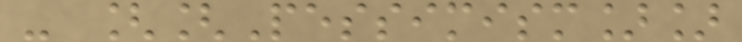- [[Pessimism]]
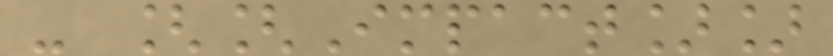- [[Impact]]
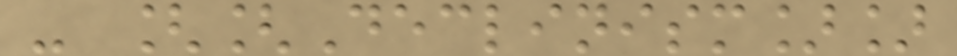- [[Declinism]]
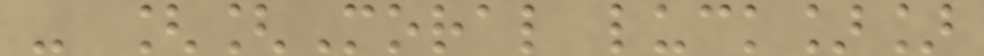- [[Moral luck]]
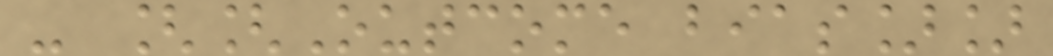- [[Outcome bias]]
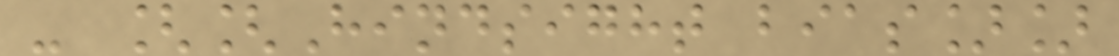- [[Hindsight bias]]
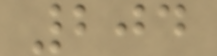204
